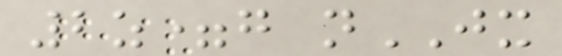2z=g nJX
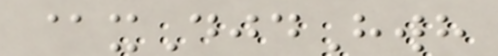@xDjdHwh
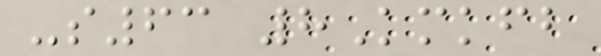-s63 8Kmkfb
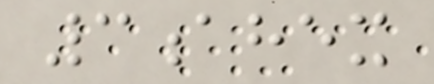3ahex
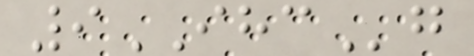9IHCg
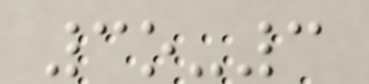3o-3
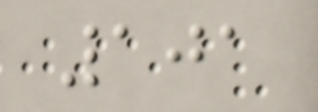101
